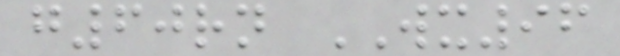g60rn WX96
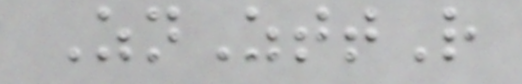ZnZttR
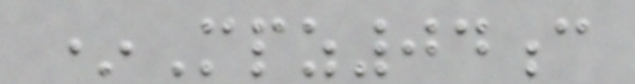*Mpz04c
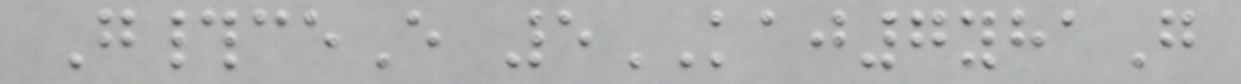G#ceE 5KAJ7yhaG
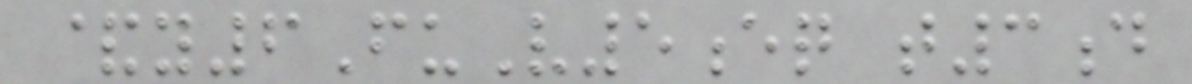&y6FuV5eq t3d
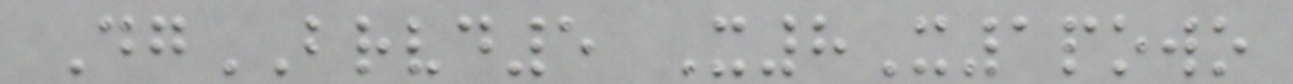DgBRVD5 X8X1powo
